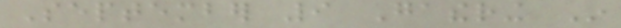September 9 Gathering In
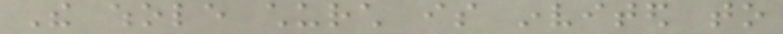The whole church is invited to
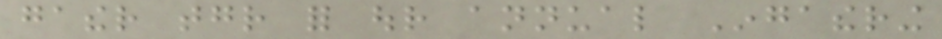gather together for our annual Ingathering
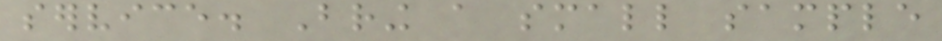service. Bring a small sample
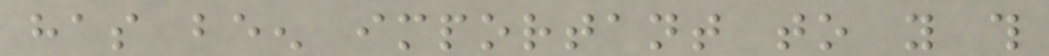has been important to you this
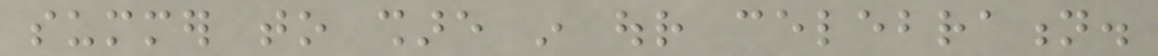summer to share in our celebration.
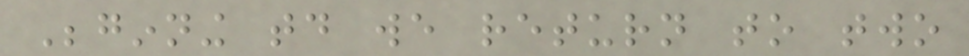Beginning today we return to two
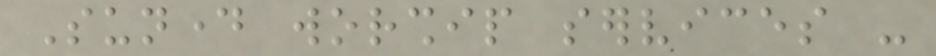Sunday worship services -
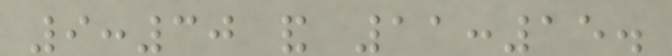9:30 and 11:15.
